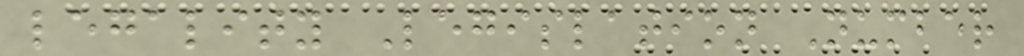legality Legislation Number
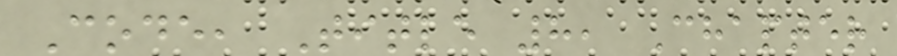Code, Title 8, Chapter
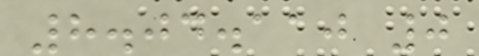8.04.110 0
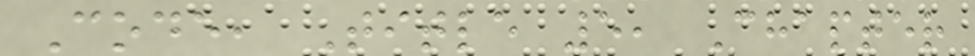Code, Title 5, Chapter
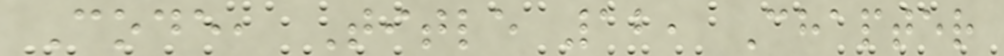Code, Title 12, Chapter
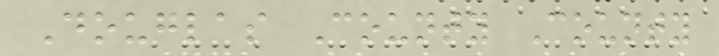Douglas County County
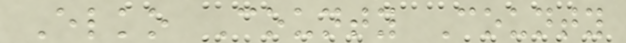Elko County County
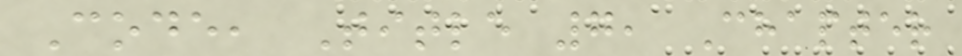Code, Title 7, Chapter
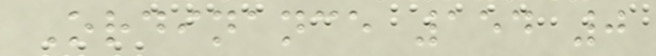Ordinance 154 0
